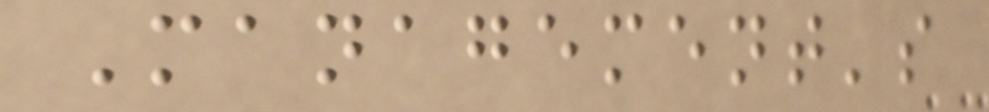Management's
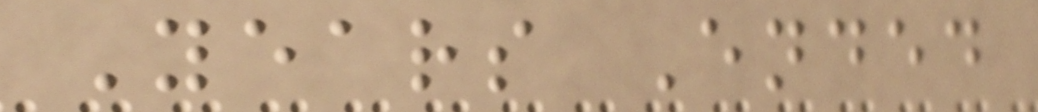Years Ended
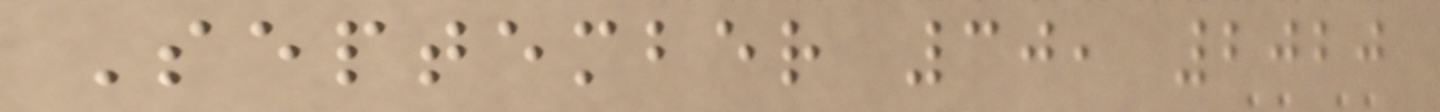September 30, 2020
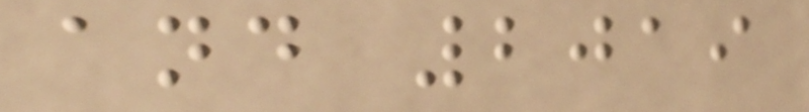and 2019
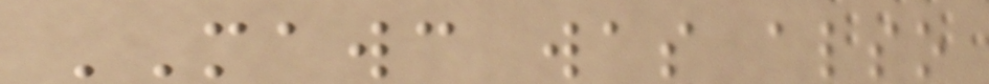MAWC was also
